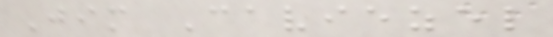Jim Caviezel
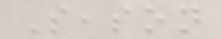Season
